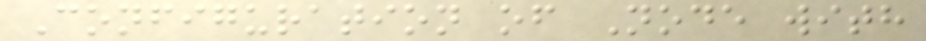Configuration of Node with
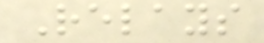Relays
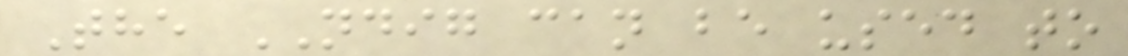The NDIG can be used to
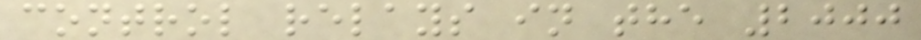control relays in the 2000
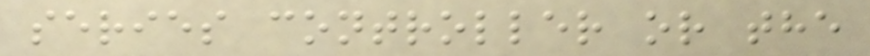series controller or the
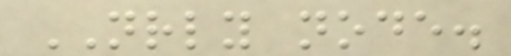NRLY node.
